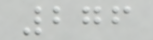276
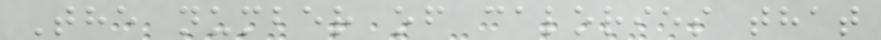The number of calories that
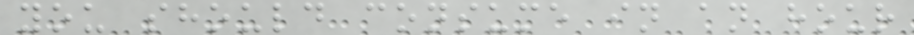you should consume in an hour
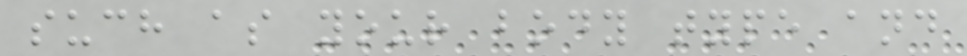such as your body type and
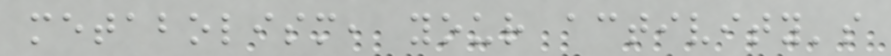metabolism, your activity's
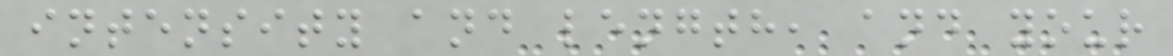intensity and length, and your
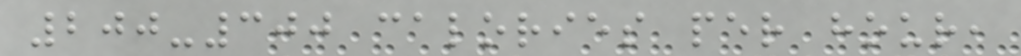200-300 calories per hour,
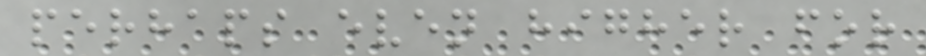perhaps even higher for
